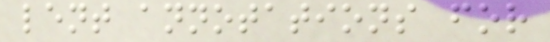lent annotations for
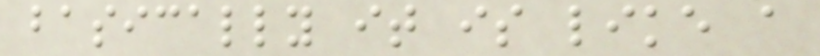basically it is like a
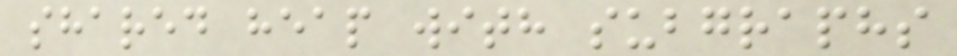shared heap with subgraphs
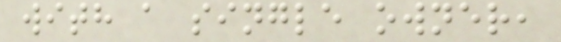with a single owner,
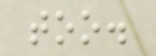too.
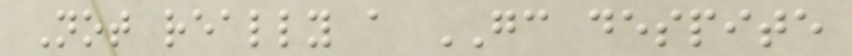Not really a GC despite
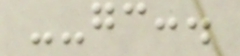--gc:.
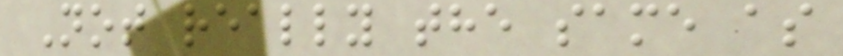Not really the same as
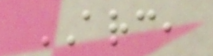ARC,
